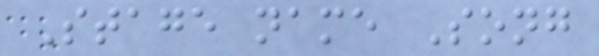Stage name Song
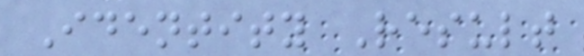Identity Result
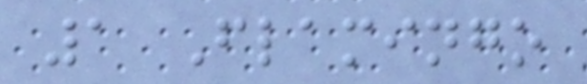1 Flamingo
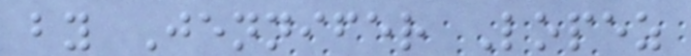by Jennifer Lopez
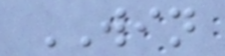WIN
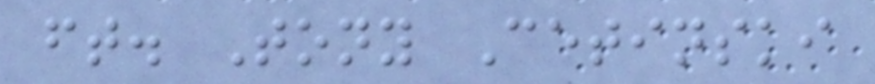ft. Tony Cetinski
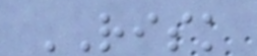RISK
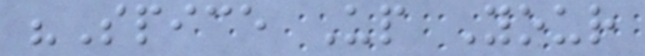"Spice Up Your
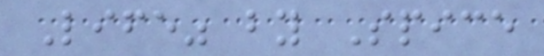Life" by Spice
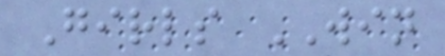Girls WIN
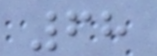68
